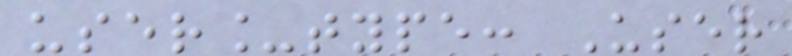user_type: User
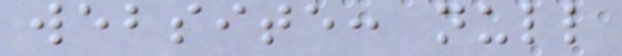website: null
